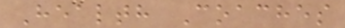Health Coaches
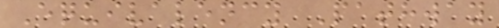Equivalency Pathway
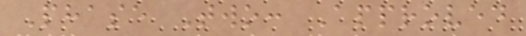Phase Two: Approved
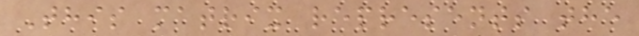This matrix represents the
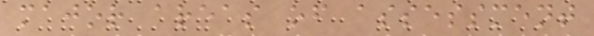major areas of assessment
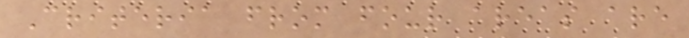Criteria from four areas are
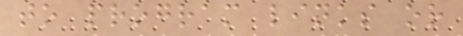to program links or
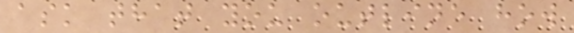ask that you outline how
